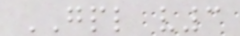GPL v3
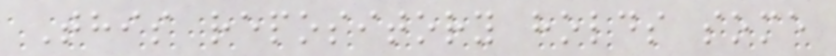This repository holds some
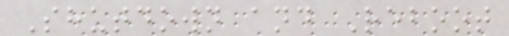Shutdown and Reboot
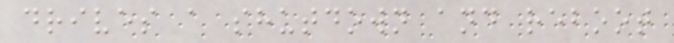drives a shutdown and reboot
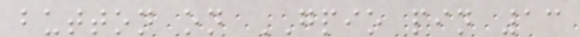button on GPIO pin 13
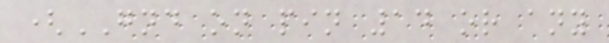(GND on pin 14 or any
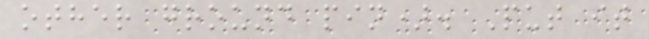other ground pin). Put it
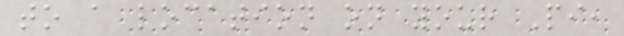to a location on your Pi,
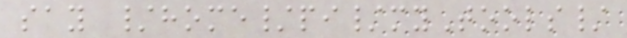say /home/pi/myTools/
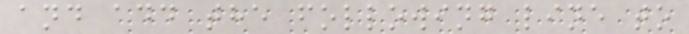and add the following line to
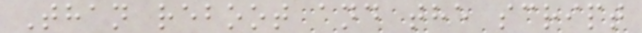Than reboot and the script
